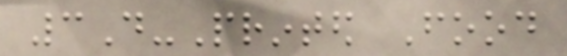3D-Printed Food
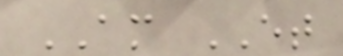AM ET
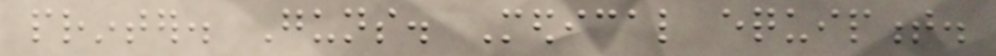printer. Guns. Medical equipment.
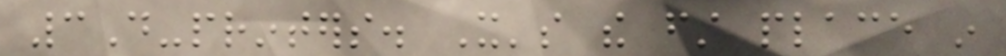3D-printers. It's the first place in
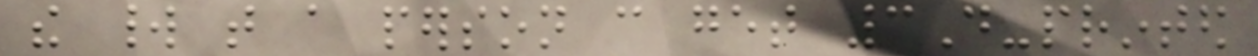the world that a person can get 3D-printed
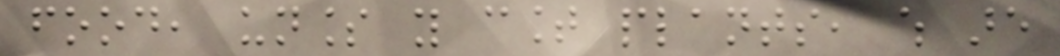food, unless you count plants, which are
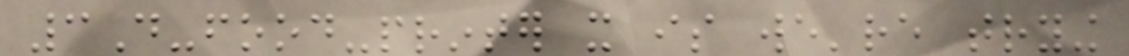3D-food-printer it is we're trying
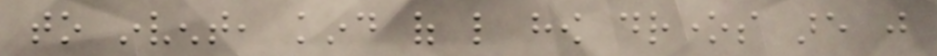to invent, kind of like how drones are just
